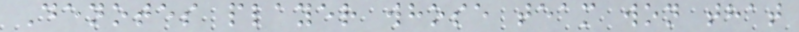Denotes player whose team won that
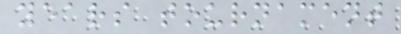years tournament
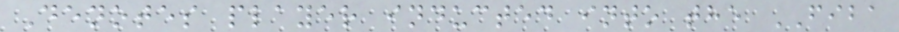Denotes player inducted into the FIBA
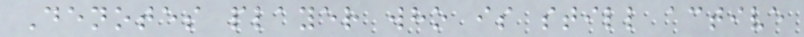Denotes player who is still active
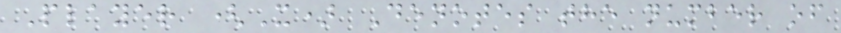Player (X) Denotes the number of
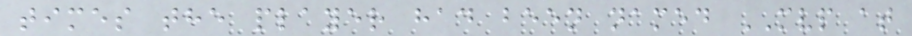times the player had been named MVP at
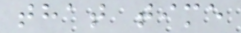that time
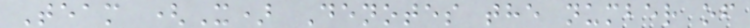Team (X) Denotes the number of
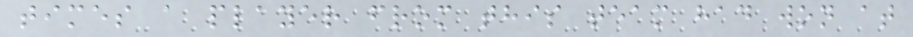times a player from this team had won at
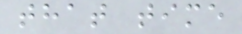that time
